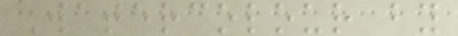Watercolour by
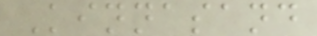Kinnasand
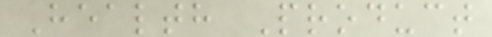Health Product
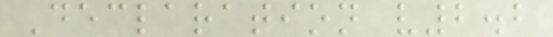Declaration v2.2
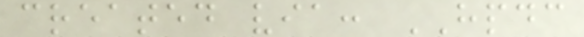created via: HPDC
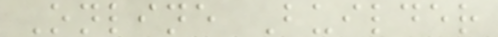Online Builder
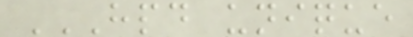HPD UNIQUE
